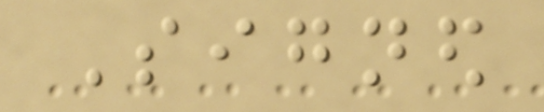Signed
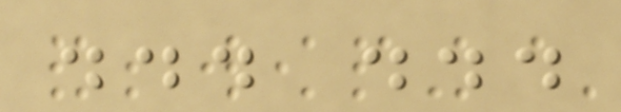... ...
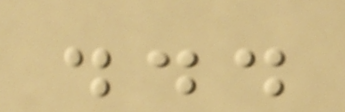...
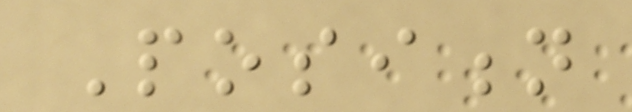Position
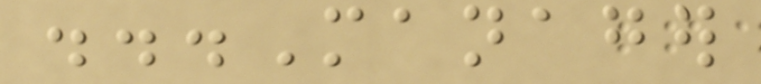...Manager
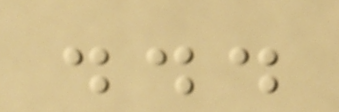...
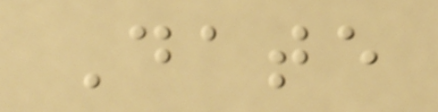Date
